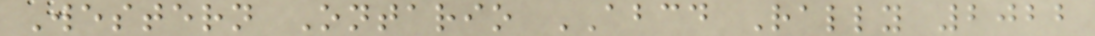Western Ontario ABCD Rally 2022
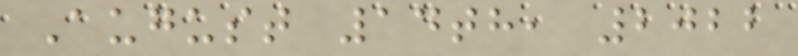August 14th, 2022
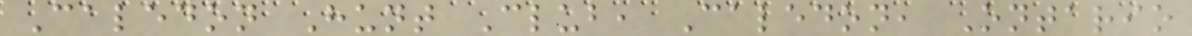Caledon Hunt Club, Caledon, Ontario
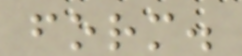form.
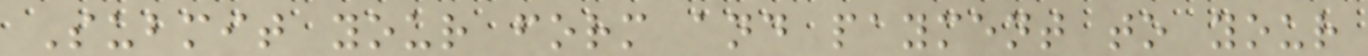Submit your form and payment to your
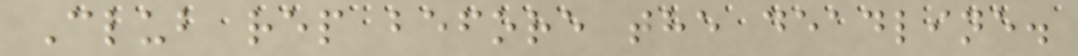Club rep before the deadline.
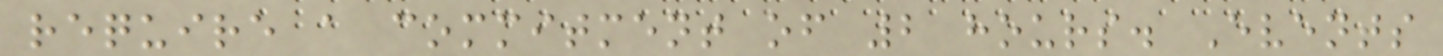require a commitment of 2 hours. Events
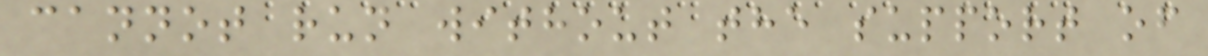cannot run without the support of
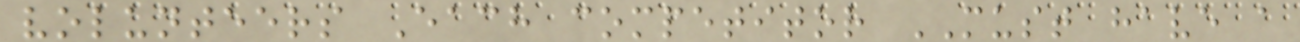volunteers Each competitor MUST have a
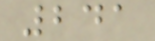241
